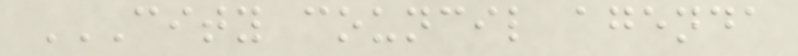CITY COUNCIL AGENDA
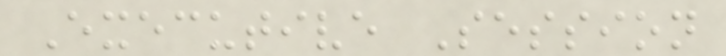Executive Session
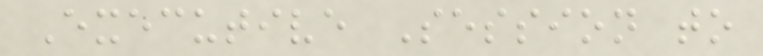Executive Session to
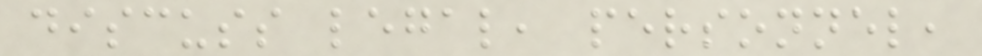discuss legal, personnel,
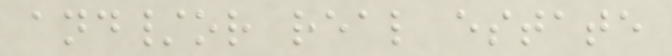and/or real estate
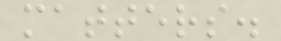matters.
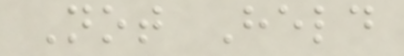Not Held
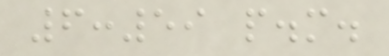6:59 p.m.
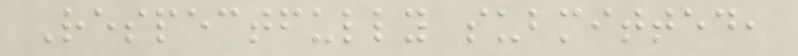Respectfully submitted,
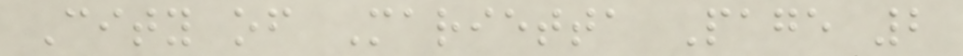City of Marietta Page 2
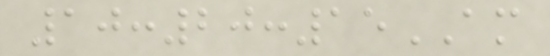10:20:15AM
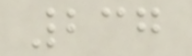237
